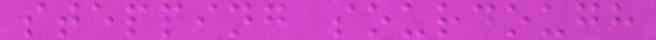stepping sourdough
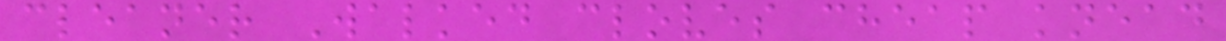cleaner Walked cloves cheap knead
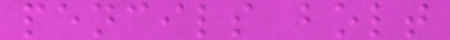pencils bolt
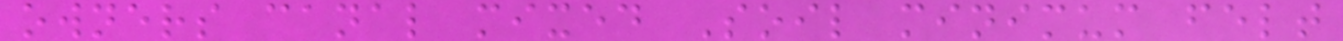owners canal mixed Soil minimum felt
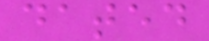dated
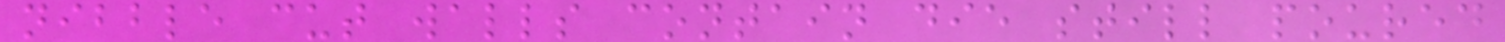nibble cut walls contain die still poured
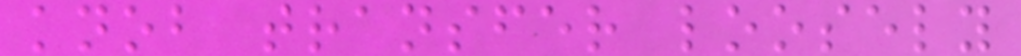knob transfer loosely
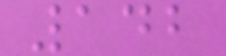142
